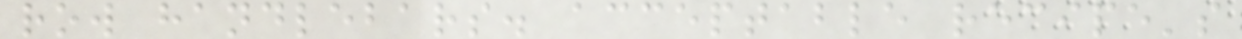row handlebars. acceptable recipe's
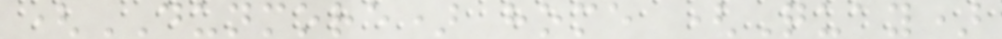(DUNMORE) home (Quay)
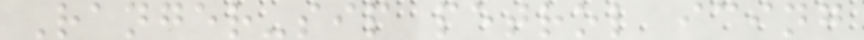Ranger-sip petrol icing
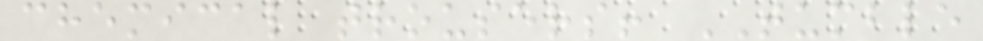chemical trousers! TUMBLE
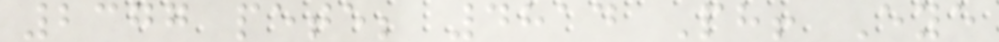2377 pete; 4814 Ph! Eye
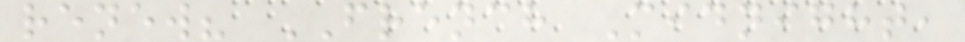renew? FRENCH Midnight,
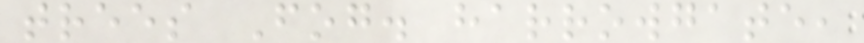trees Fog. harrowgate,
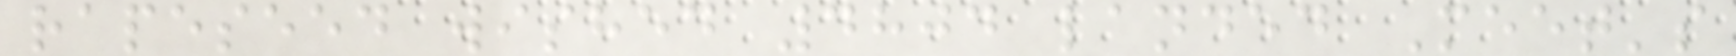rapeseed wished 4804 landed Meet's
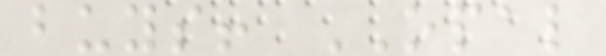buys! OPAL
